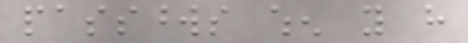passwords when you have
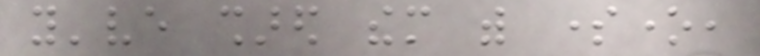you've shared them with someone,
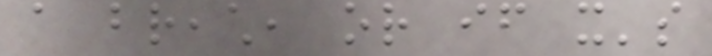a breach, or if it's
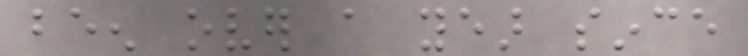been over a year since
